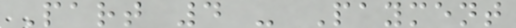Part 4 - Payment
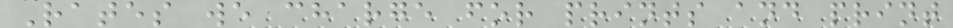Rates we charge for prints and print
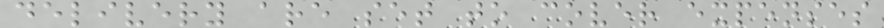delivery are set to cover expenses
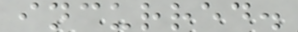incurred.
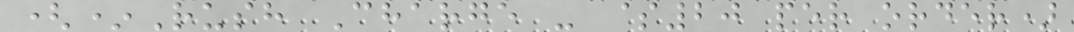(*Rush Charge - $20 per order)
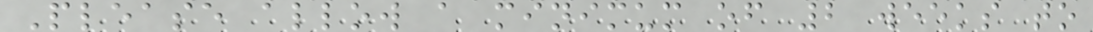Please allow a minimum of 2 weeks to
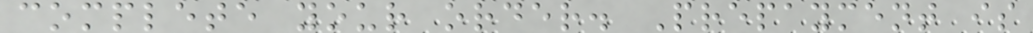complete your order. Prepayment is
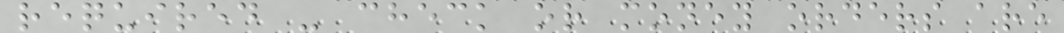required - check or money orders are
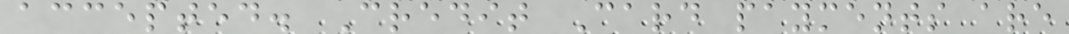accepted. Credit Card payments are
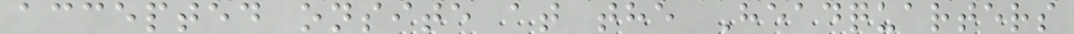accepted onsite at the Headquarters
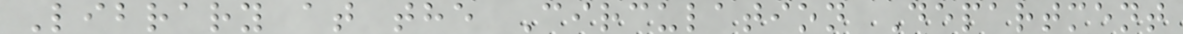Library at the Circulation Department
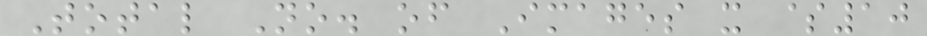Total No. of Images x $10
